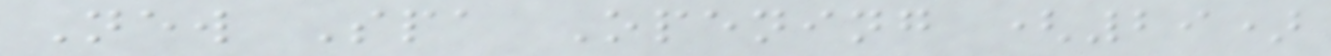New Spa Opening (29)
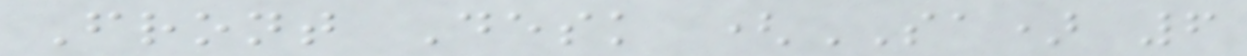Front Desk (SA) 6
